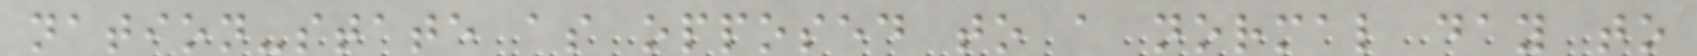nation-state as opposed to a normal day to
